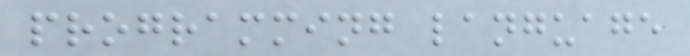programming language
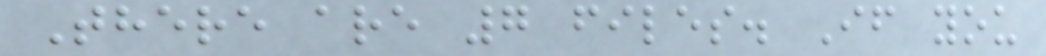There are 7 files. If you
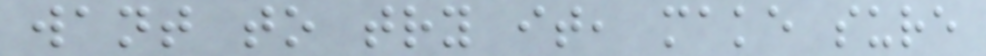want to try it, make sure
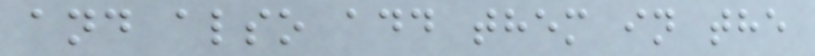and also add them in the
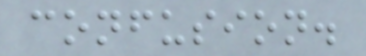confusion.
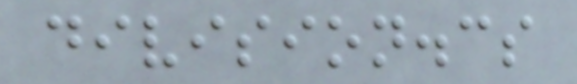division.cs
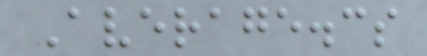Average.cs
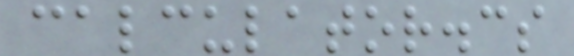calculator.cs
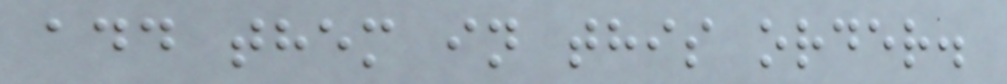add them in this order.
